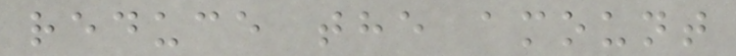reduce the amount
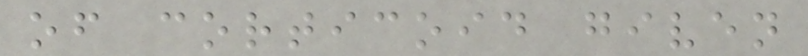of corticoid given
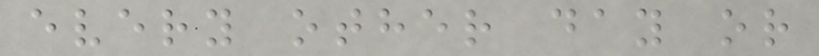every other day or
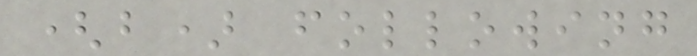(b) following
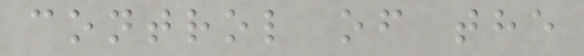control of the
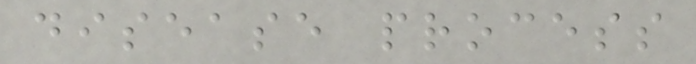disease process
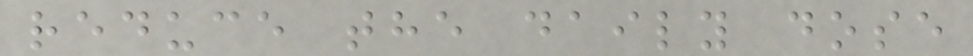reduce the daily dose
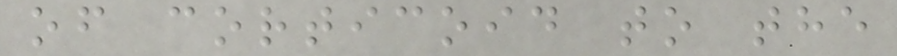of corticoid to the
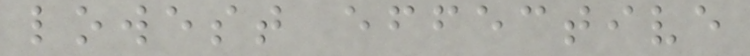lowest effective
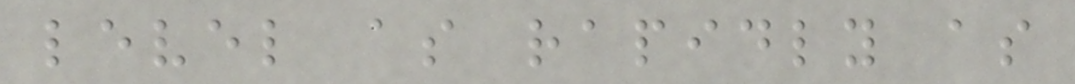level as rapidly as
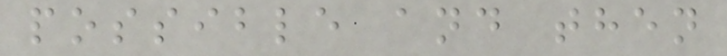possible and then
